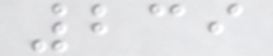239
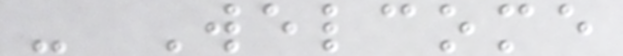- Welcome
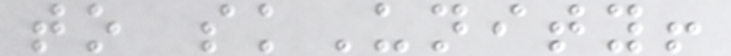to skUnity!
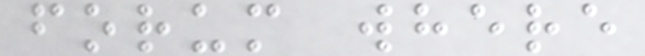forum where
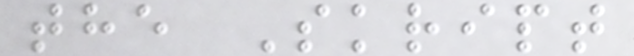the Skript
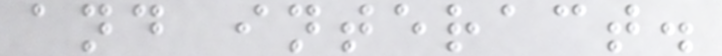and interact.
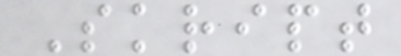Skript
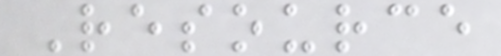Resource
